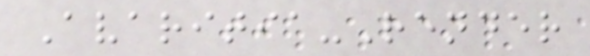Avaritia-Render
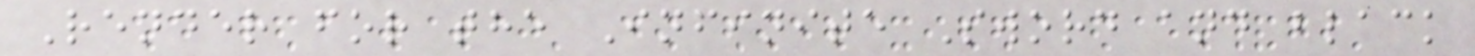Render for the Infinite Sword and black
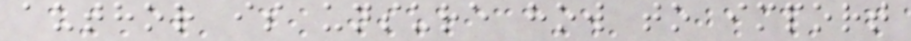author is unsure how to import
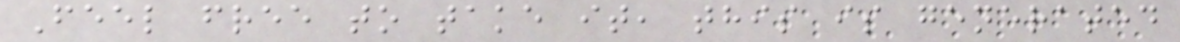Feel free to take it, this is generated
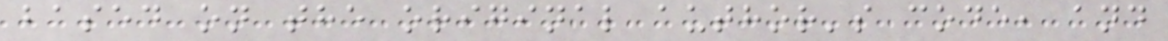based on the original author's code, and
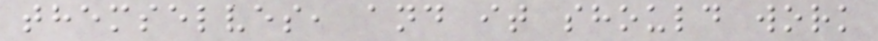themselves, and it should work
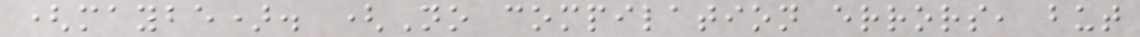(maybe). (No compilation errors, but
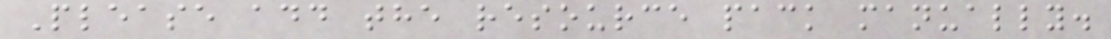Please add the resource pack manually.
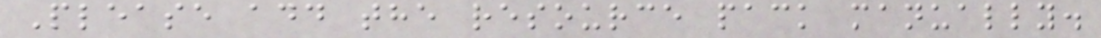Please add the resource pack manually.
